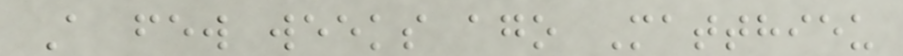A few weeks ago Matthieu
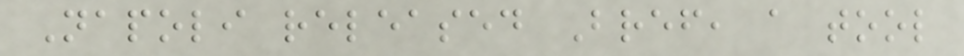Napoli released Bref, a tool
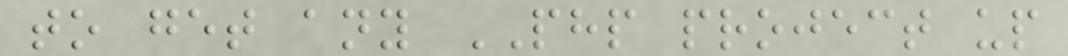to get any PHP project up
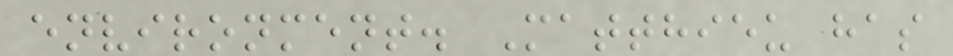environment. Matthieu has
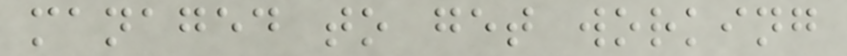managed to get working
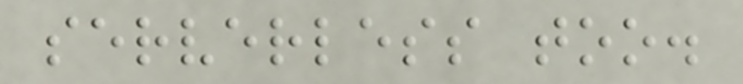serverless too.
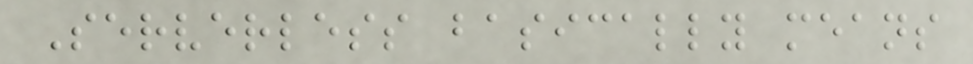Serverless basically means
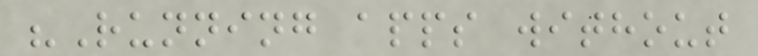"Running apps without
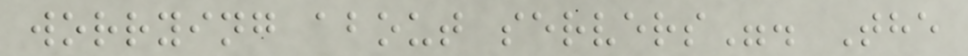worrying about servers". The
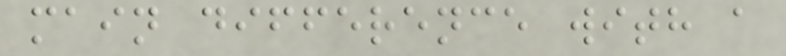main difference with a
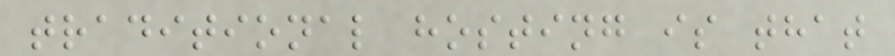traditional hosting is that
